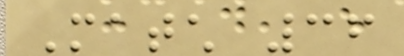Match 36
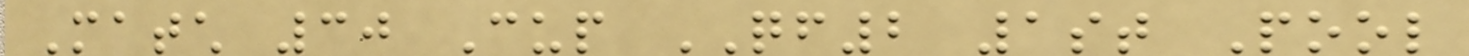Match 30 Cup QF2 1st Pool
